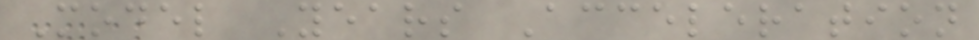Model Years Acceleration
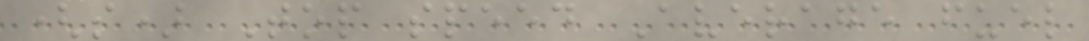(s) Top speed Average fuel
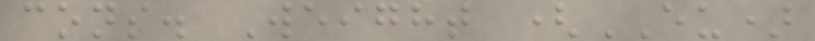cons. Weight (EU)
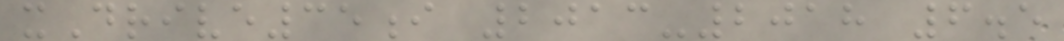xDrive35i 2013-2018 6.5
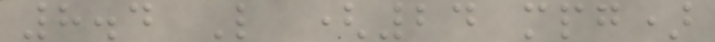8.4 L (24 mpg)
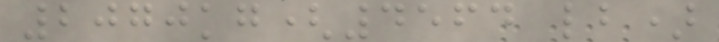2070kg(4564 lb)
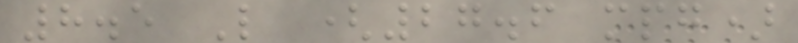8.5 L (27.6 mpg)
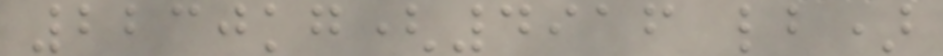2230kg(4916 lb)
